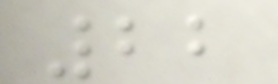22
